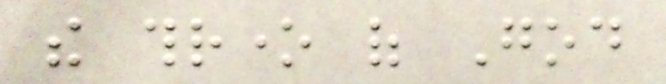the throne of God
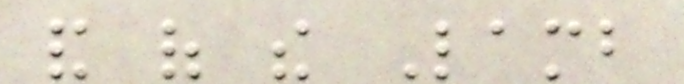and of the Lamb
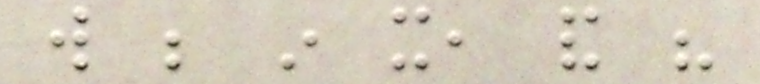will be in it, and his
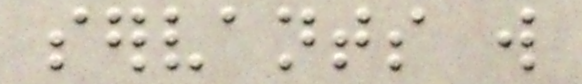servants will
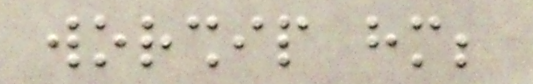worship him;
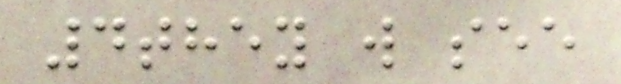4they will see
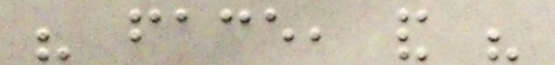his face, and his
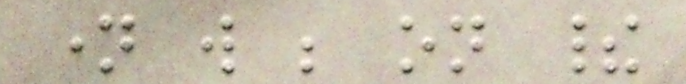name will be on their
